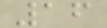16
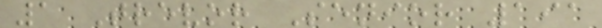1 Trevor Senior 191
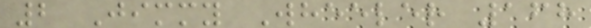2 Jimmy Wheeler 168
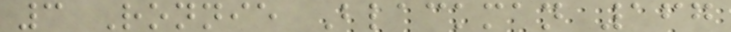3 Ronnie Blackman 167
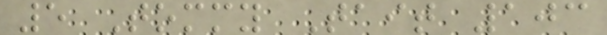5 Tommy Tait 103
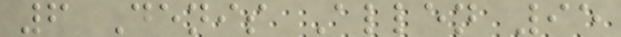6 Denis Allen 95
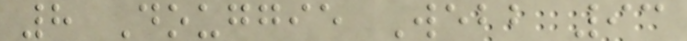8 Douggie Webb 93
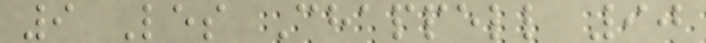9 Les Chappell 90
